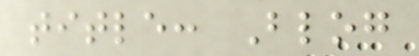title: Blog
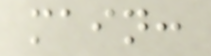main:
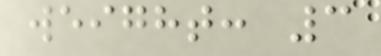weight: 3
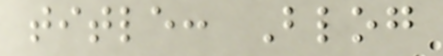title: Blog
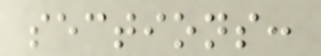sections:
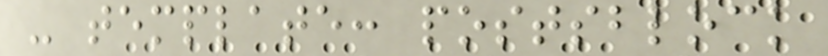- template: postsblock
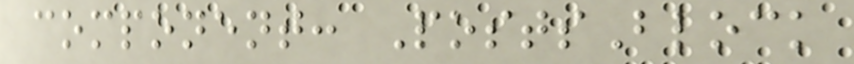component: PostsBlock
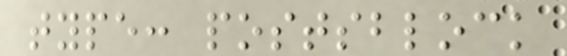type: postsblock
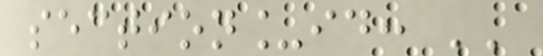section_id: ''
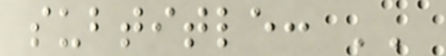subtitle: ''
